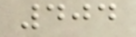404
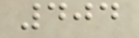404
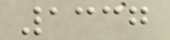1337
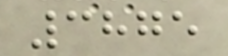3875
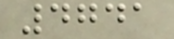4741
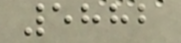5882
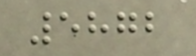5872
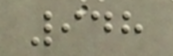948
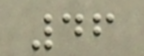46
